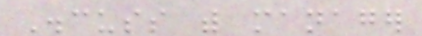Discuss with manager
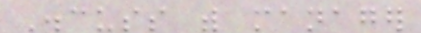Discuss with manager
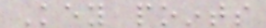Key points
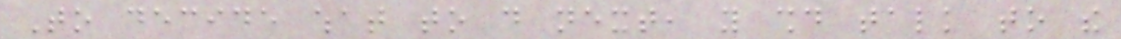To decide what to do next, you should talk to the
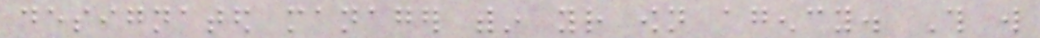designated manager within your own agency. This will
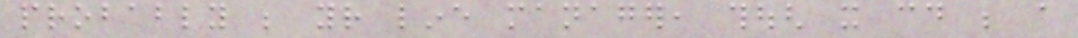probably be your line manager, though it could be a
